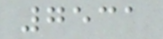7531
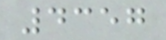4357
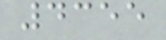4355
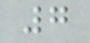7
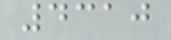4310
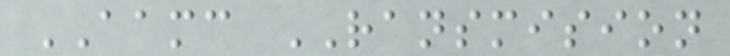AAMC RANSMISION
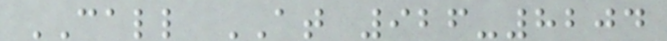CALL AT 926-8204
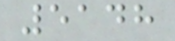5148
